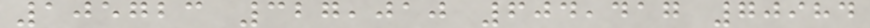105723 327,010 604,417 70984
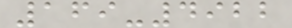169-4922
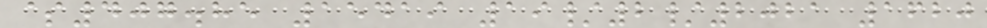$407.85 15419 19/2/2021 1620
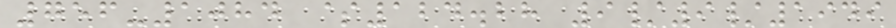756-1084 $124.28 9/9/1949
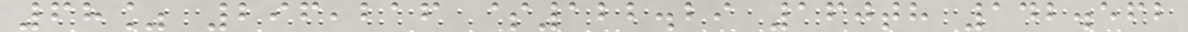68% 296,216 $122.29 160th 142.562
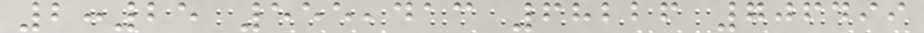2:25 555,413 68226 706499
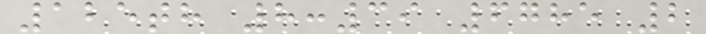125th 8:39 6785 2
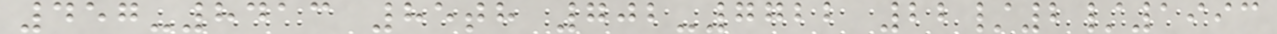457-8413 85th 702-7722 22/2/1993
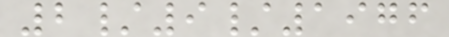2/9/1976
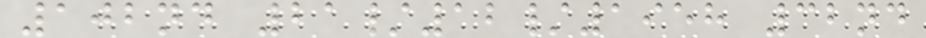102nd 21/12/1958 32nd
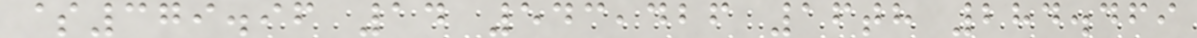$379.96 14 543,426 16th 284.469
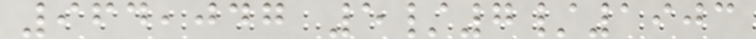964,047 5/7/1903
